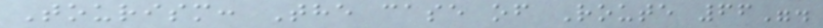Tourism: The case of Route 66".
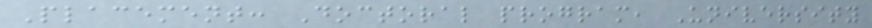Placement: Doctoral program, University
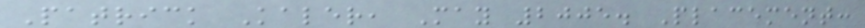Patrick Kaler, May 2005. Placement:
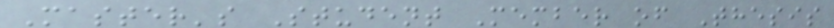Master's Student Member of Thesis
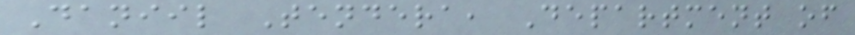Daniil Tendera, Department of
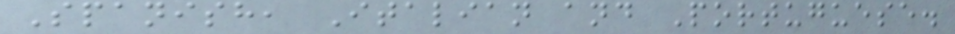Spanish, Italian and Portuguese.
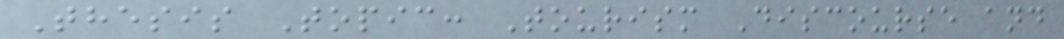Thesis Topic: Tourism Discourse and
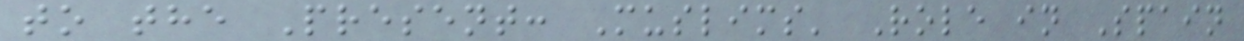to the Present: Muslims' Role in Spain
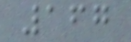167
